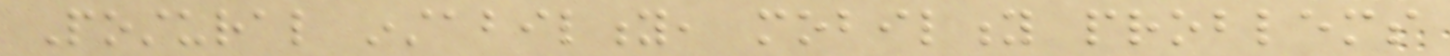Postural instability, mobility problems
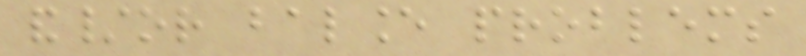and/or balance problems
